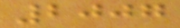2007
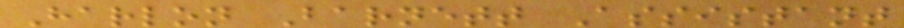Harlon Barnett Assistant
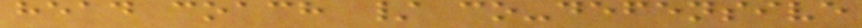head coach / co-defensive
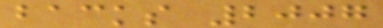backs 2007
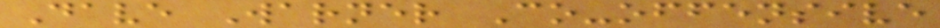Dave Warner Co-offensive
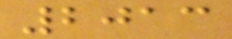2013
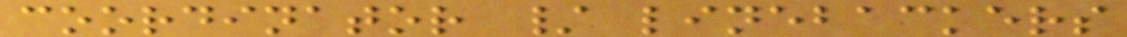coordinator / linebackers
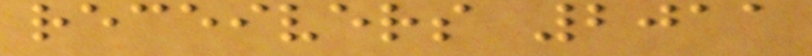receivers 2011
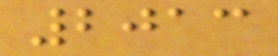2013
